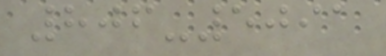806-5091
